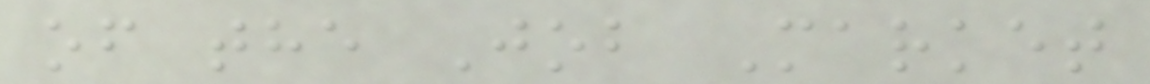of the Job Market
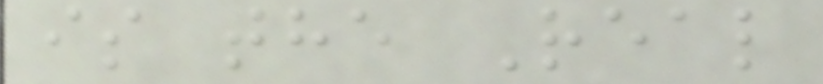is the Real
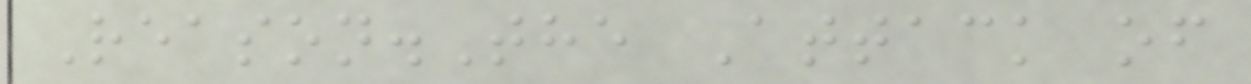Reason.The Attack of
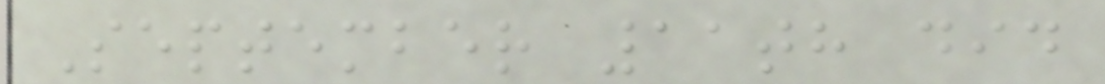September 11th did
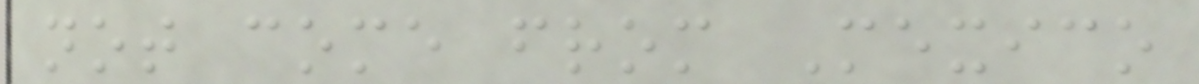not come from Mexico
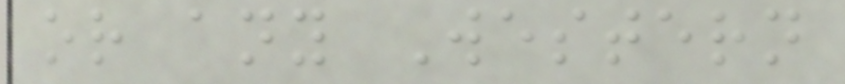or any Western
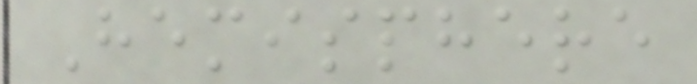Hemisphere
